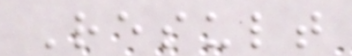Result
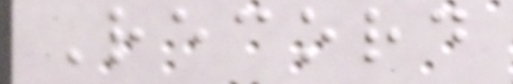Record
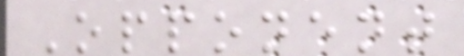Opponent
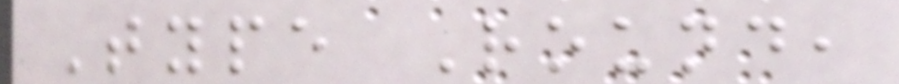Type Round,
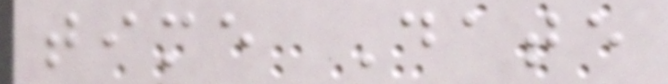time Date
